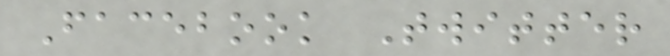Facebook Twitter
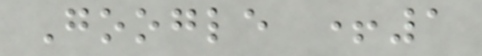Google +1
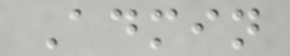Admin
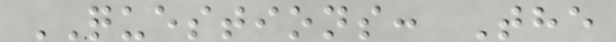QUESTIONS: The
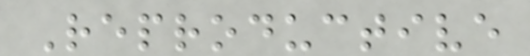Reproductive
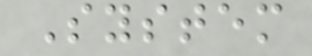System
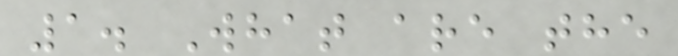1. What are the
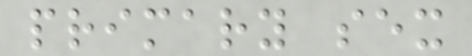primary sex
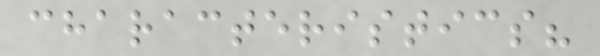characteristics?
